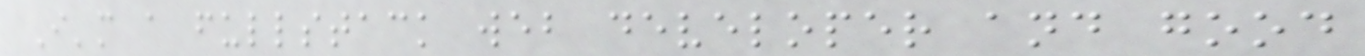I'm a fullstack web developer and good
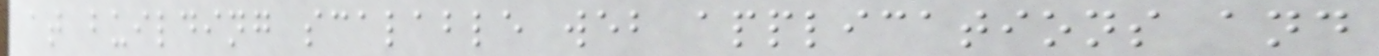at building scalable web applications and
